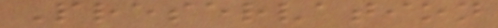Preservation
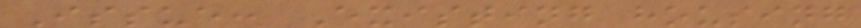Issue: Existing housing
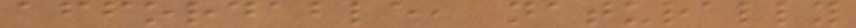affordable, naturally
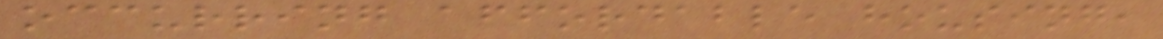occurring affordable housing,
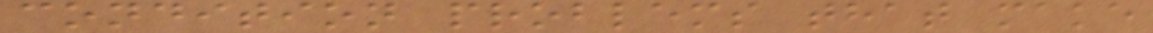condition problems that make
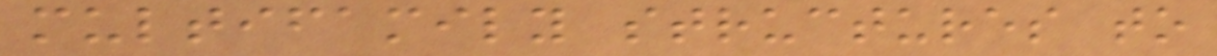multifamily structures to
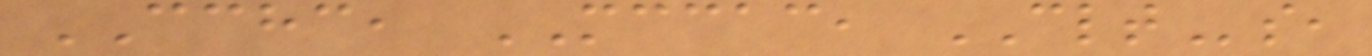CCHC, MCCAC, CLTs,
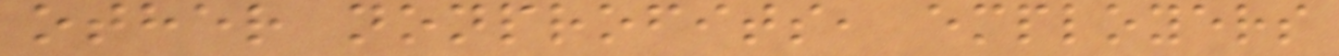other nonprofits, employers
